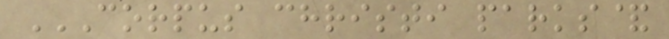CORPUS CHRISTI PARKS&
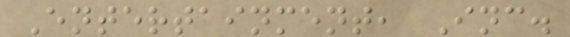Entertainment, Inc.
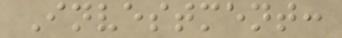Investment:
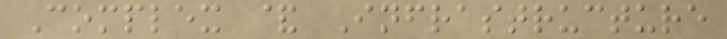Complex & Infrastructure
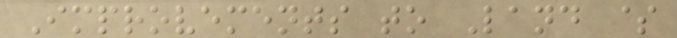Improvements to Land $
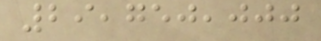29,750,000
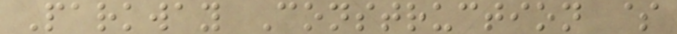Parkway Construction $
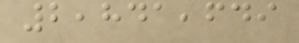2,841,649
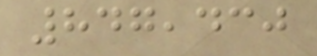847,430
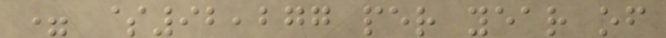= $92,277 per year of
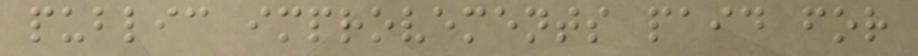public improvements paid for
